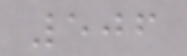506
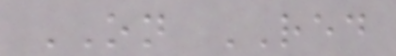ON RED
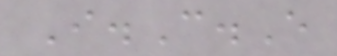I.C.E
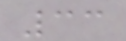33
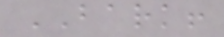BARK!
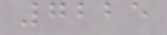7225
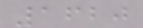1620
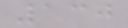130
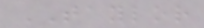TAYLOR
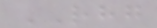RHG
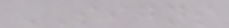SIGNS
